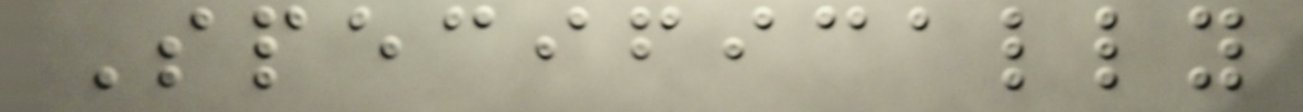Specifically
